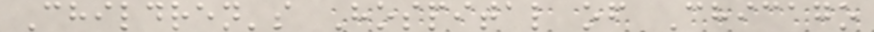Children's Hospital of Chicago
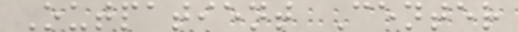Outpatient Center
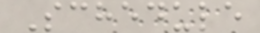Schedule
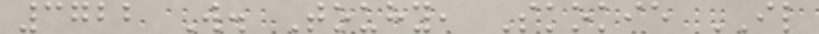3722 W. Touhy, Skokie IL
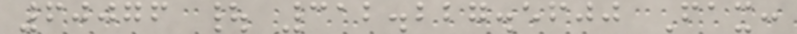60076 | 312.227.5600 Fax:
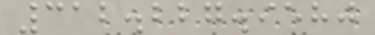312.227.9580
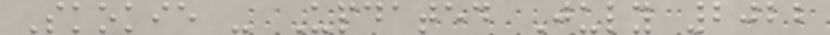Skokie - Updated July 2022
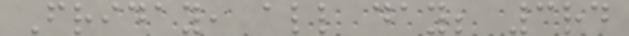Friday, all day; 3rd
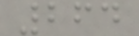264
